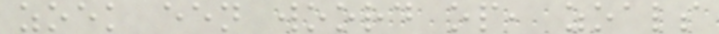zoek een woord op, zoals
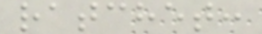ratchet:
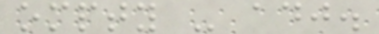ompty - adj.
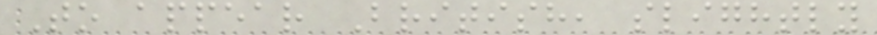To appear British, slightly
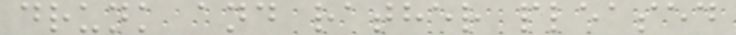drunk and rather pleased
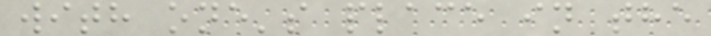with one's place in the
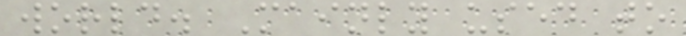world. Mainly used to
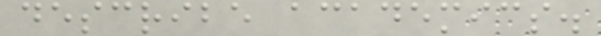describe academics.
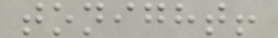tonight!
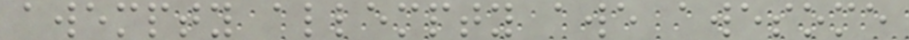awempty allempty awe awesome
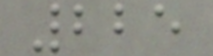225
